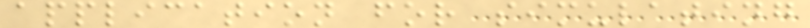application for simulating
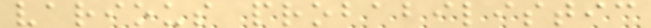various probabilistic
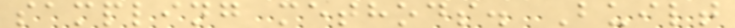sampling methods. Built
